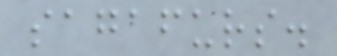sagafurs.
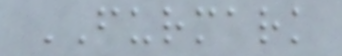FURMARK
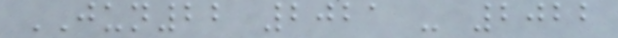JUN22 2021 - 2022
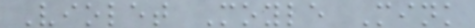Violet Moyle Mink
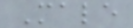Male
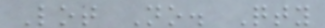Lot No. Qty
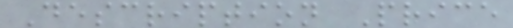Description Price
